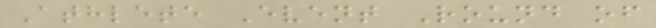Athlete Event Round of
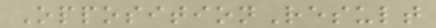OppositionResult
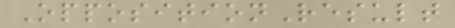OppositionResult
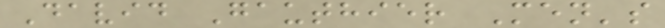David Gauthier Men's
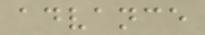advance
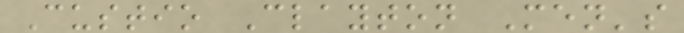Custio Clayton Men's
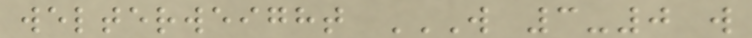welterweight W 3-0 W
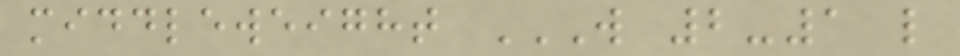middleweight W 2-1 L
